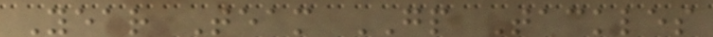Year Team GP Tackles
